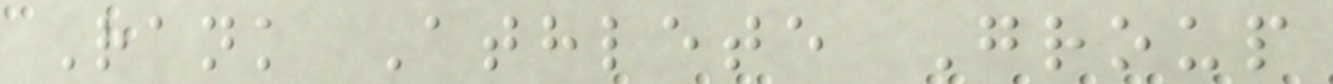Rank Athlete Group
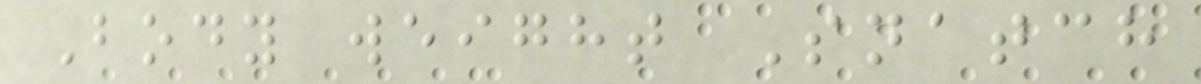Body weight Snatch
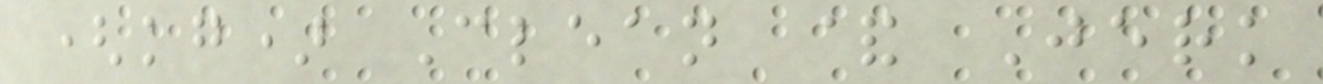(kg) Clean & Jerk
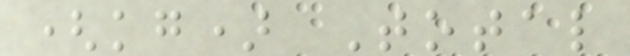(kg) Total
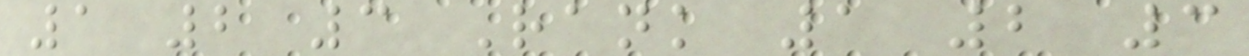1 2 3 Rank 1 2 3
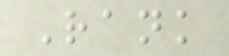Rank
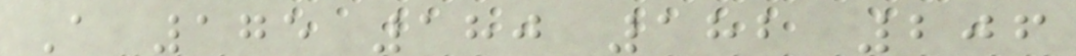A 175 180 182 206
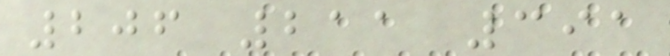206 211 391
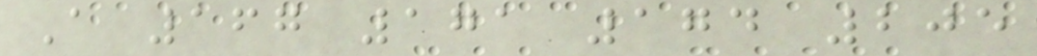A 167 171 174 205
